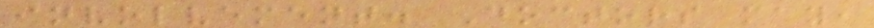involvement. Doctors may,
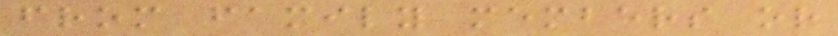from family members or
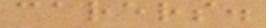carers.
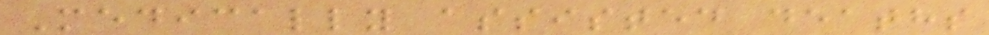Medically assisted deaths
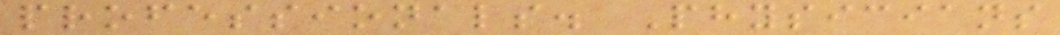professionals. Physicians
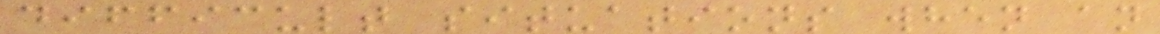difficult situations when an
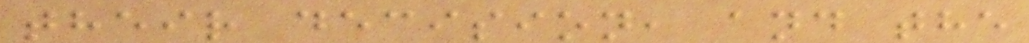their decision, and the
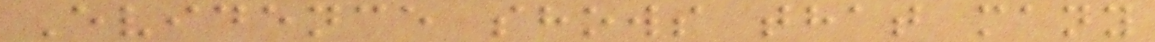Evidence shows that many
